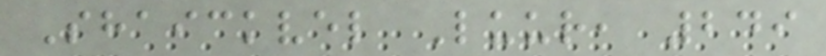Shaickvel Luur, 249
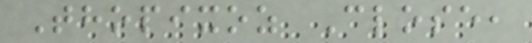Thopixoz Close,
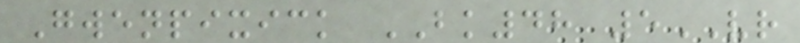Gwenpixick BK48 5VR
